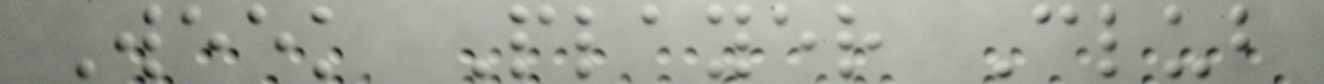Week Player Club
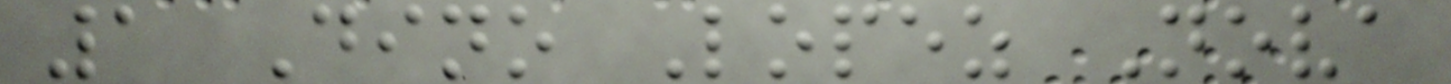1 Dino Lopez Nova
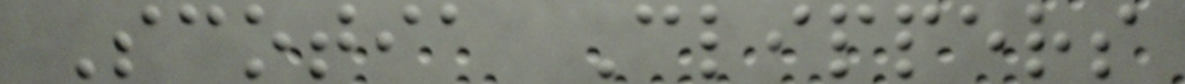Scotia Clippers
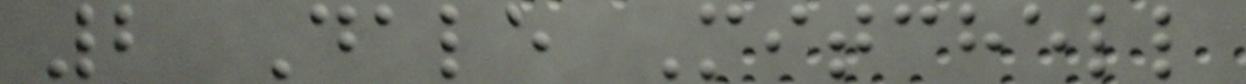2 Dale Mitchell
